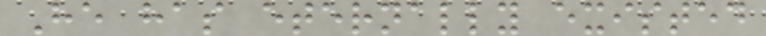He has eternally existed
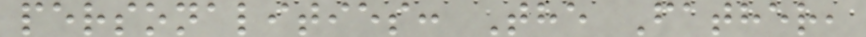personalities: The Father,
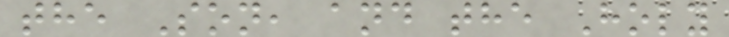the Son, and the Holy
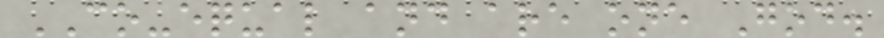CO-equal and are one God.
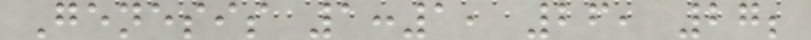Genesis 1:1, 26, 27;
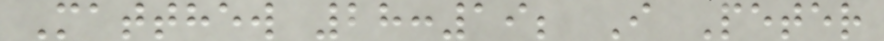Matthew 28:19; I Peter
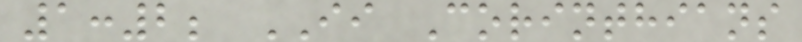1:2; II Corinthians
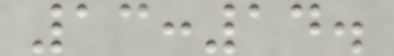13:14.
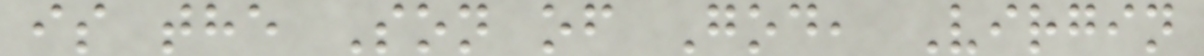is the Son of God, Virgin
